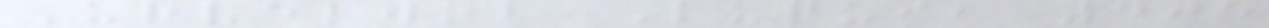Urvelwob Luqui, 405
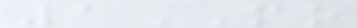1MO
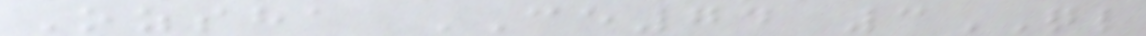Ozsha CE74 3QL
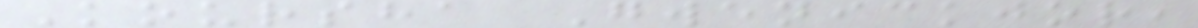Koursha Gwenickjor,
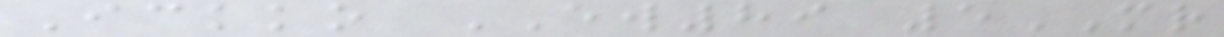Ickko EW89 5MR
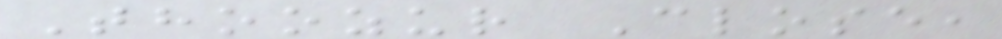Thoozur Close,
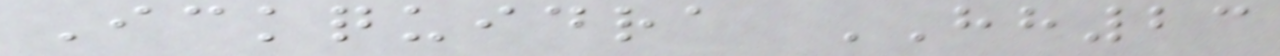Ickquidra HH23
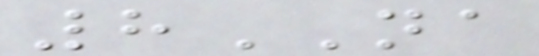8NA
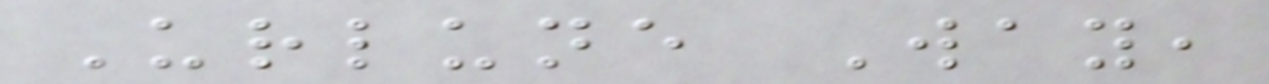Urlune Way,
